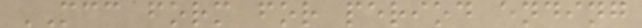MCC form for period ending
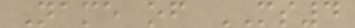Name of MS4
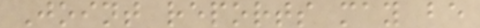Joint reports may be
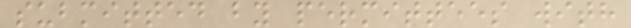submitted by permittees with
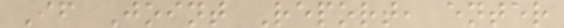If Joint Report, enter
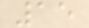15
